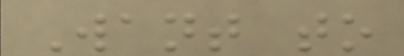Want to
